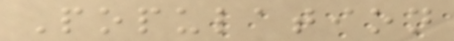Population
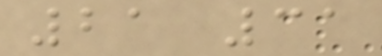21 31
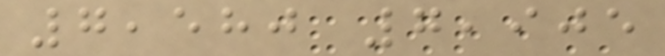7,580 7,905
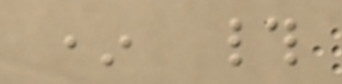* #
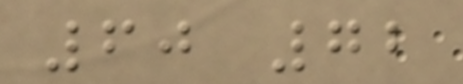60 72
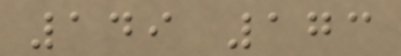149 173
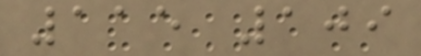115 109
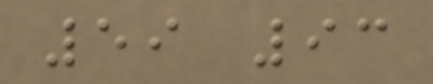59 93
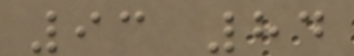93 84
